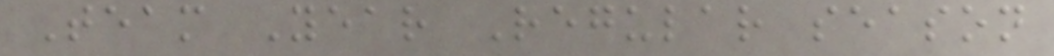Team Year Regular season
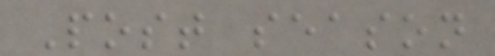Post season
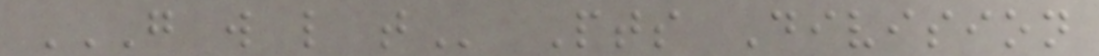G W L T Pts Division
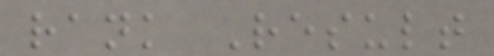rank Result
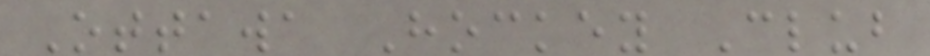Ottawa Hockey Club
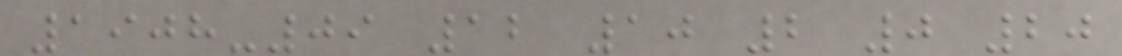1908-09 12 10 2 0 20
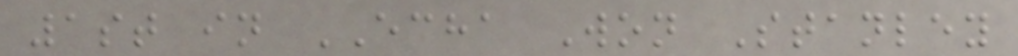1st in ECHA Won Stanley
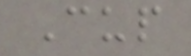Cup
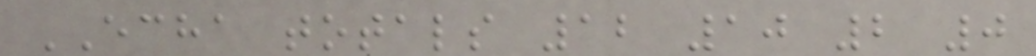ECHA totals 12 10 2 0
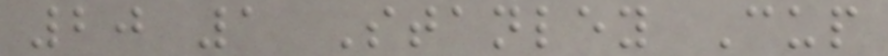20 1 Stanley Cup
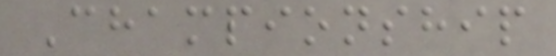Championship
